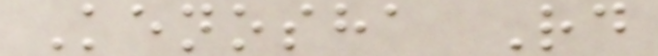Kenosha Rd
